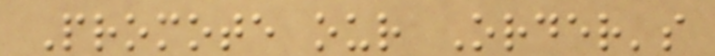Promote our Order's
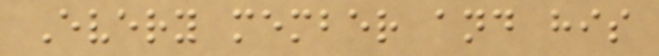Every member and his
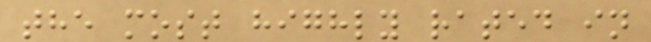the most highly rated in
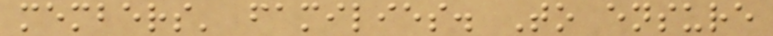members' families. To ensure
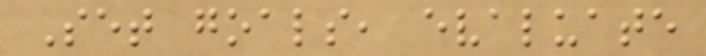Set goals, evaluate
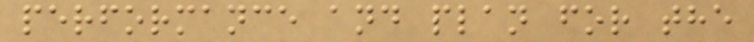performance and plan for the
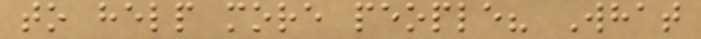to help more people? What
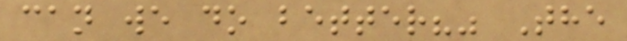can we do better?" The
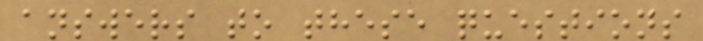answers to these questions
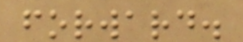forward.
